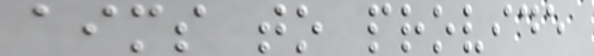aims to provide
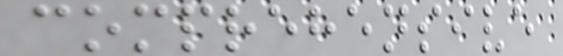comprehensive
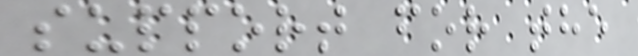support for the
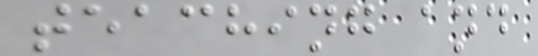teaching and
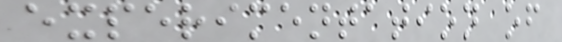experimentation of
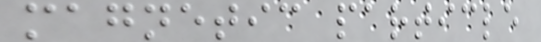magnetic particle
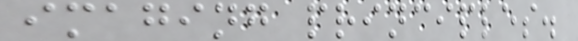imaging principles.
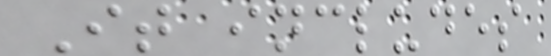It includes
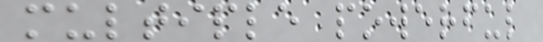multiple powerful
